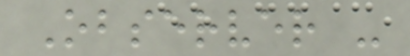Observer -
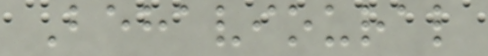Behavioural
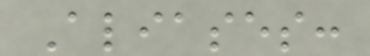Aliases:
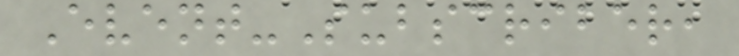Event-Subscriber,
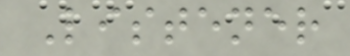Listener
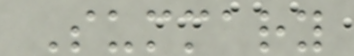Summary
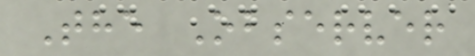The Observer
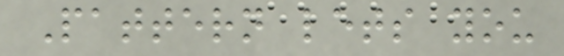Pattern lets you
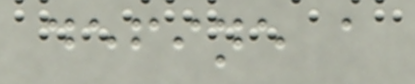define a
